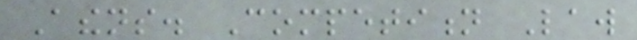Athens. Competition Law
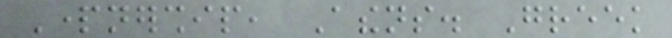Partnership, Athens. Greek
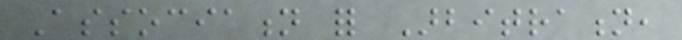Association for Arbitration,
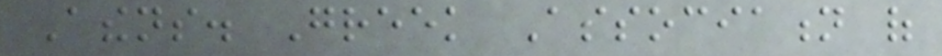Athens. Greek Association of
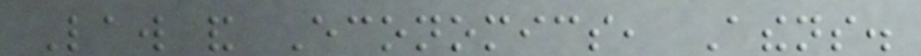Law and Economics, Athens.
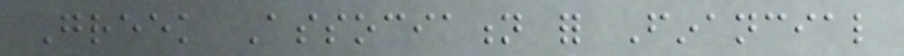Greek Association for Financial
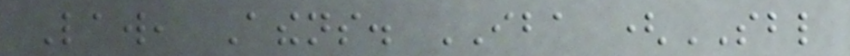Law, Athens. IBA (SBL
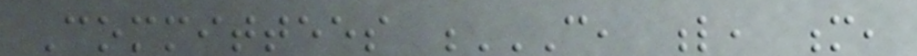Committees C, L, M,
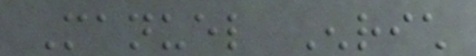Manuel Enrich
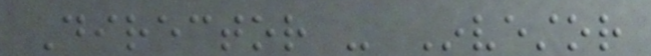Director - Investor
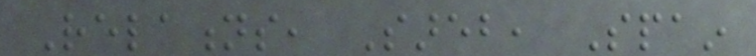Relations, Sareb, Spain
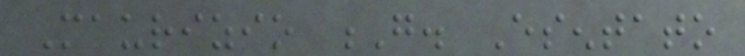Maurizio G. Esentato
